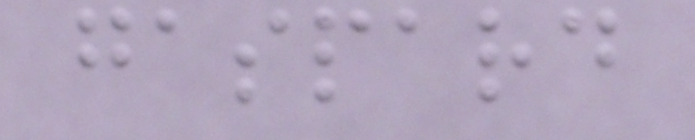gaspard
